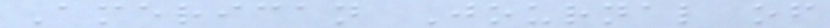American Journal of
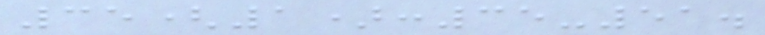35(1):35-51.
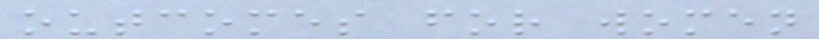outcomes for women
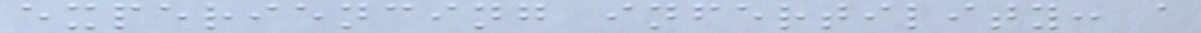experiencing infertility: a
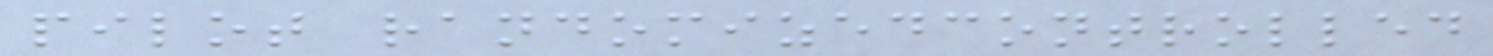pilot randomizedcontrolled
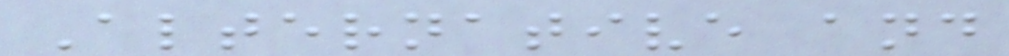Alternative and
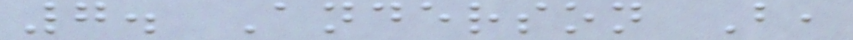7. Anderson B,
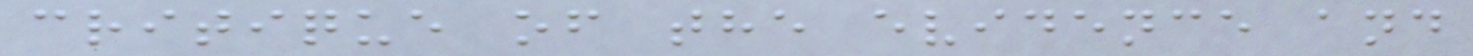critique of the evidence and
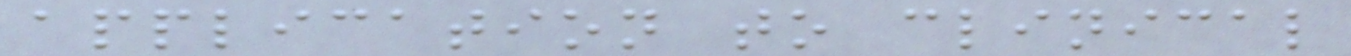application to clinical
